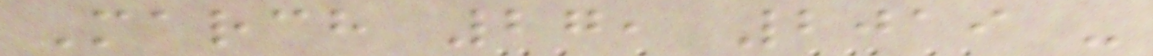March 27, 2019 -
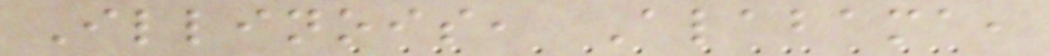Illinois, Alabama,
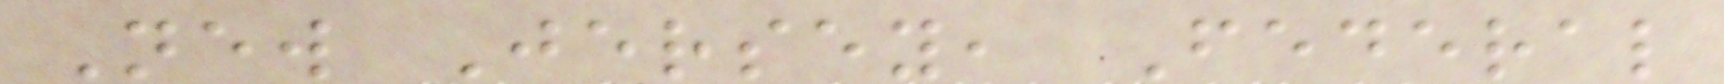New Jersey, Federal
